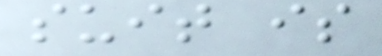suit is
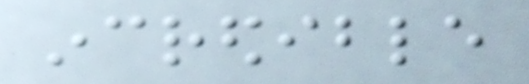incredible
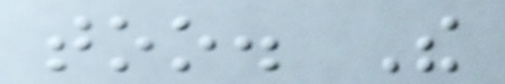too. The
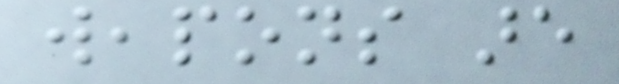weapons are
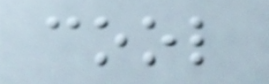cool
